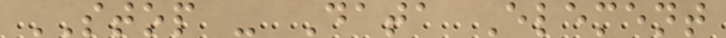STOP - Data Element
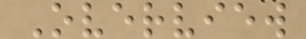Overview
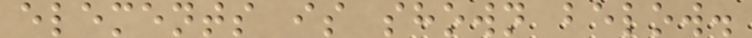elements is shown below.
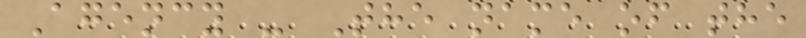Agency - The name of the
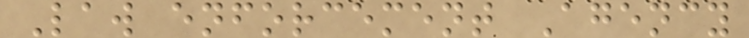Law enforcement Agency
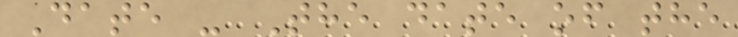Date - The date of the
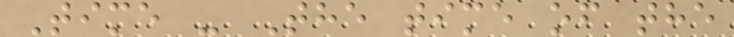Time - The time of the
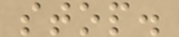stop.
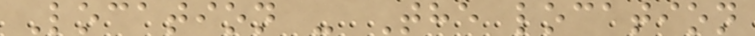Location - The location
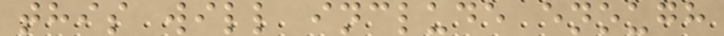this will include enough
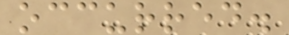occurred.
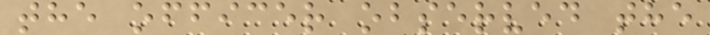the officer observed the
